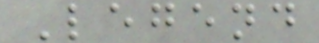Legend
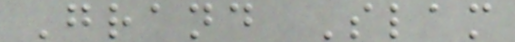Grand Slam
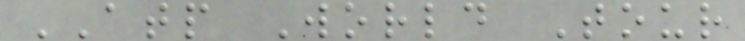ATP World Tour
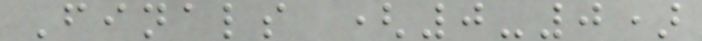Finals (0-0)
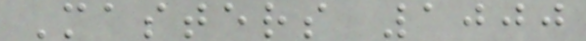Masters 1000
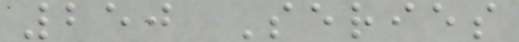250 Series
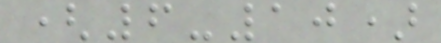(6-10)
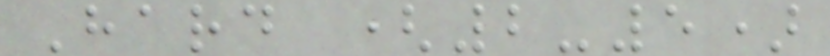Hard (2-5)
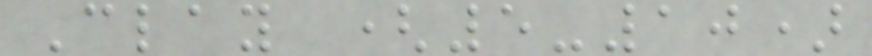Clay (5-10)
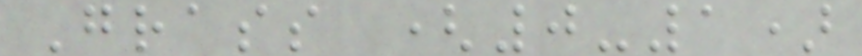Grass (0-1)
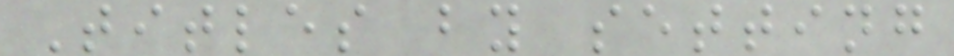Titles by setting
